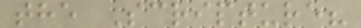the Scripture?
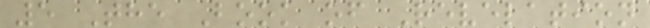5 The Book of Revelation
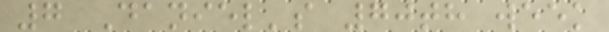7 Daniel's 70th week
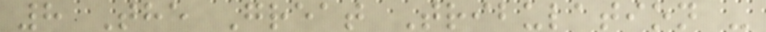8 The Great Tribulation -
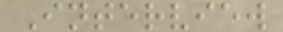Interview
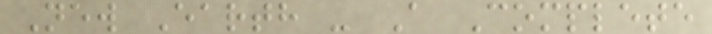New Earth - A Complete
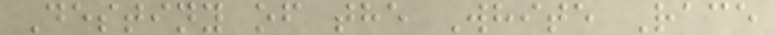Destiny of the White Race
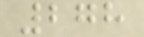278
